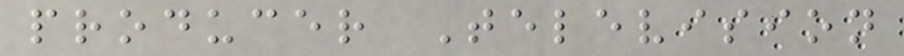producer Television
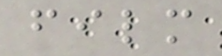film
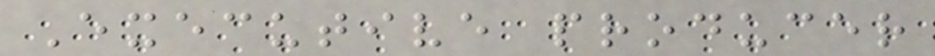Executive producer
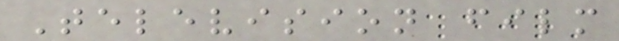Television film
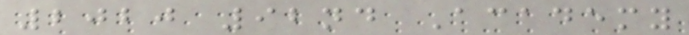2020 92nd Academy
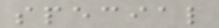special
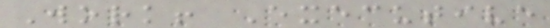Work! Executive
